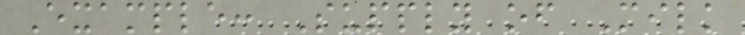Example: Supply of Milk
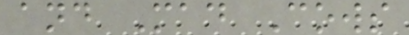and Mad Cows
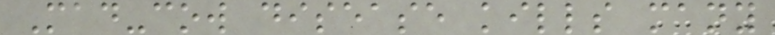Mad-cow disease kills many
